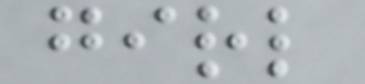girl
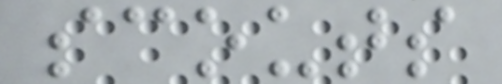scouts
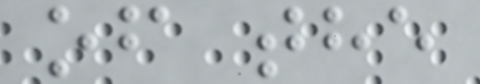of the
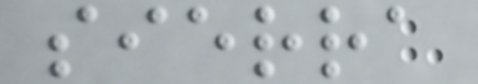sierra
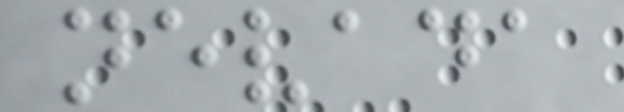nevada
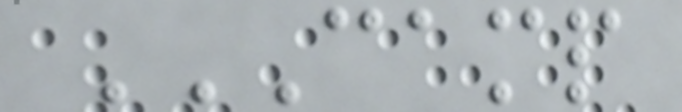CAMP
